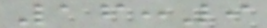16:9
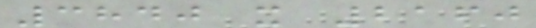3840 x 2160
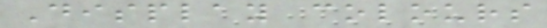Display colours
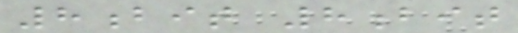8bit 8bit
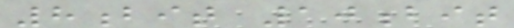8bit 10bit
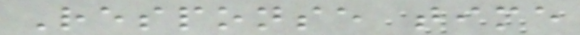Response time
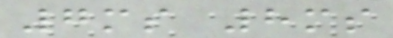7ms 8ms
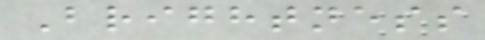Brightness
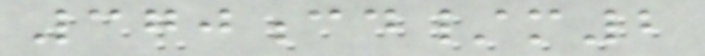370cd/m2
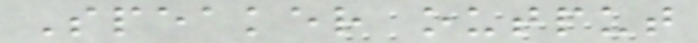Speaker output
